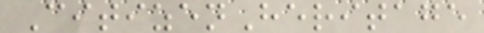CitizenHeritage
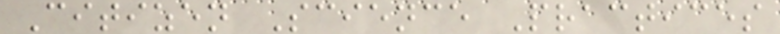Citizen Science Practices
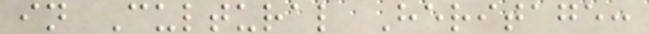in Cultural Heritage:
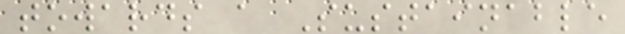towards a Sustainable
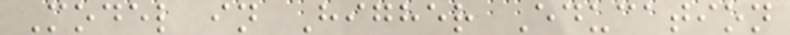Model in Higher Education
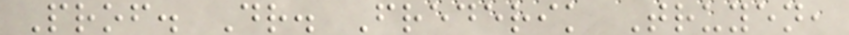Prof. Dr. Frederik Truyen,
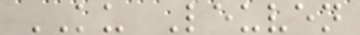KU Leuven
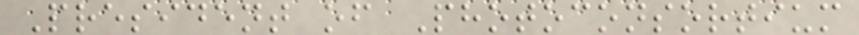President of Photoconsortium
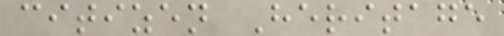citizen Heritage
